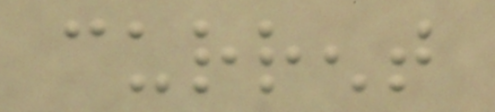current
